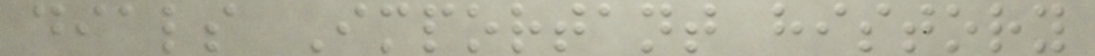dials Important history
